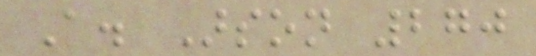A. Arson 270
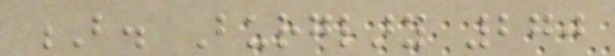B. Burglary 270
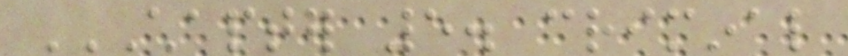CHAPTER 5. CRIMINAL
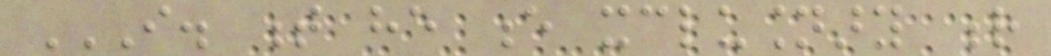I. T HE E XCLUSIONARY R
